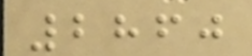2860
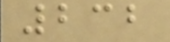232
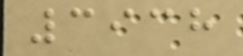3938
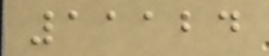11124
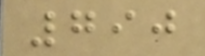790
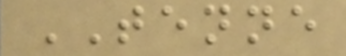TENNE
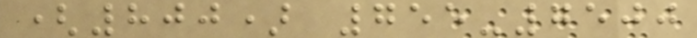(800) 755-7500
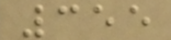355
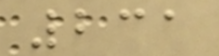231
